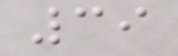39
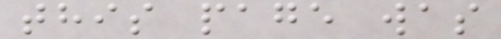this page was
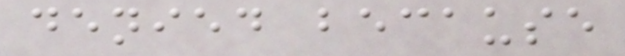denied because
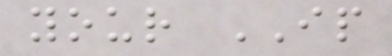your IP
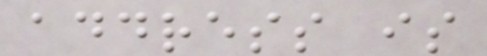address is
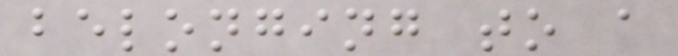belonging to a
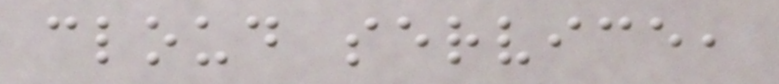cloud service,
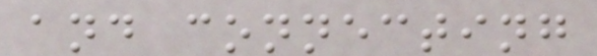and connecting
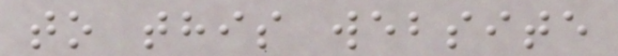to this website
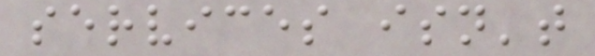services isn't
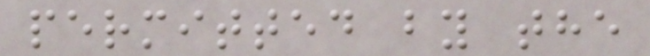permitted by the
